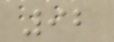92
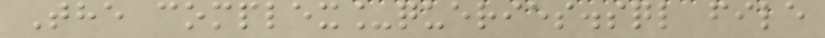The complex_queries.sql file
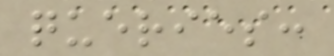queries:
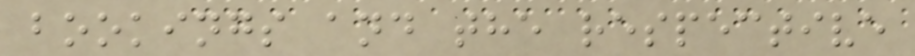bookings and the respective
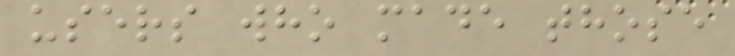users who made those
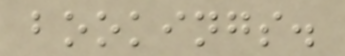bookings.
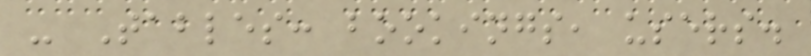- Tables: bookings, users.
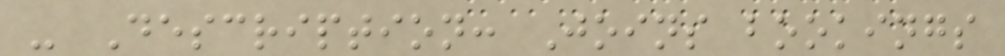- Description: Joins bookings
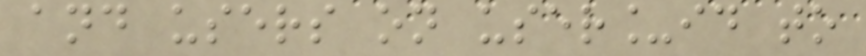and users on user_id to
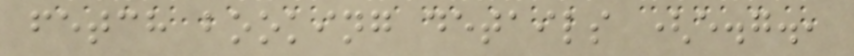fetch booking details (e.g.,
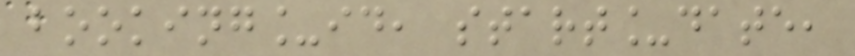booking_id, start_date,
